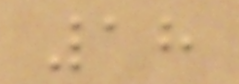18
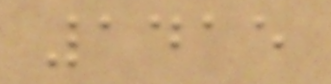1415
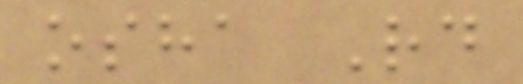osha Rd
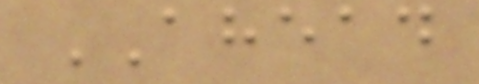AHEAD
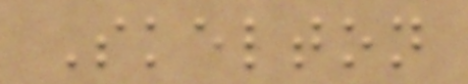Skelton
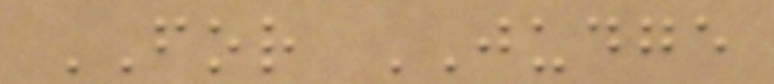FOR JUDGE
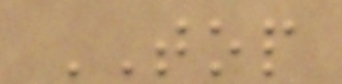TOP
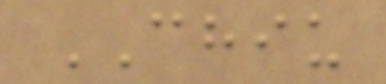CHIU
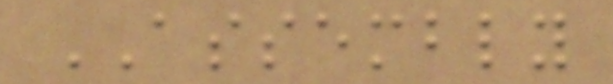ASSEMBLY
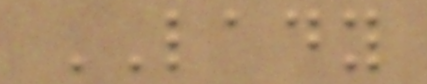LADY
